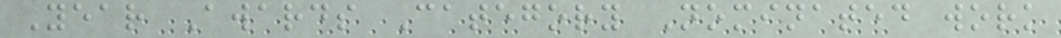Year Awards Category Nominated work
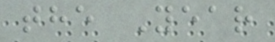the Year
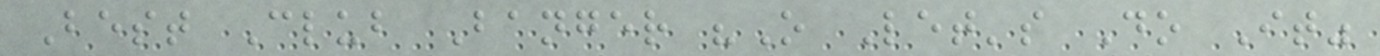Best Club Banger "O Let's Do It"
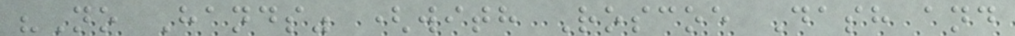"No Hands" (with Roscoe Dash and
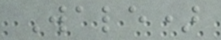Wale)
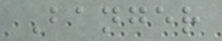Banger
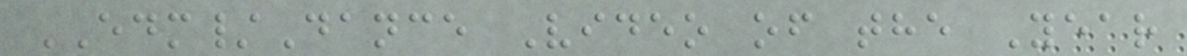EDM/Dance Video of the Year
